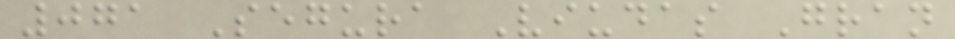071 Segura Viudas Gran
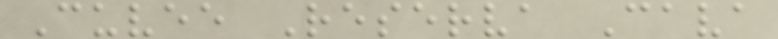Cuvee Reserva Cava
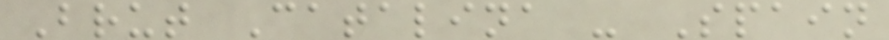Brut Catalina - Spain
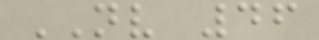NV 46
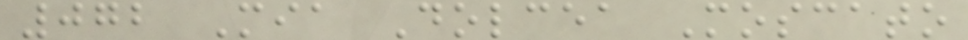072 Mia Dolcea Moscato
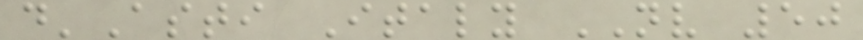d'Asti Italy NV 50
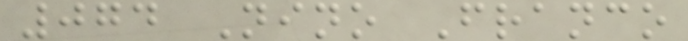074 Nino Franco
